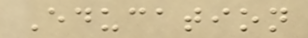Education
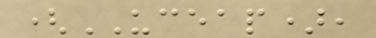(UCEAP),
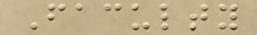Faculty
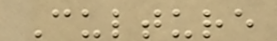Culture
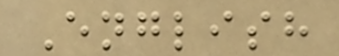English
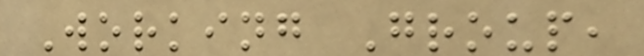Working Group,
